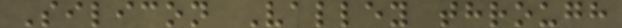Silicon Valley through
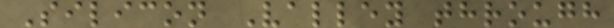Silicon Valley through
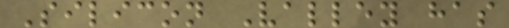Silicon Valley has
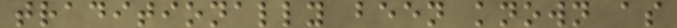traditionally been known as
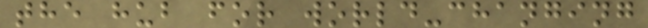the hub for world-changing
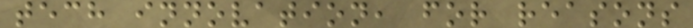tech innovation, for reasons
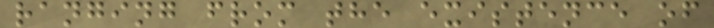ranging from the existence of
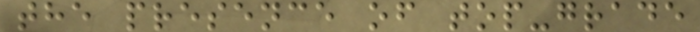the presence of top-grade
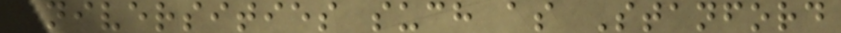universities such as Stanford
